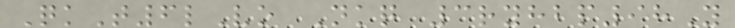QkT6lVo Nkq 3ryhbp98Y
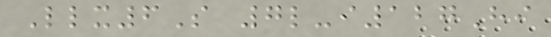Llx6S 7l-i127Hi
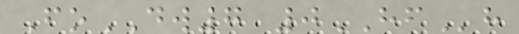FoDW7 0HFh
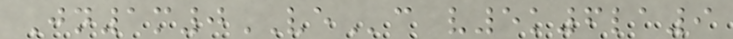Jn1m0VEc v5k6la9
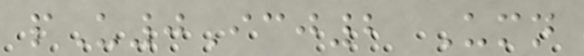pU0Icj2 Umn
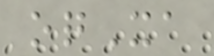oqXa
